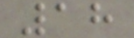18
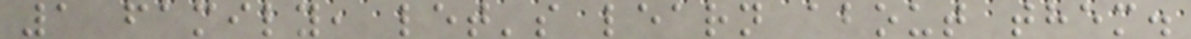1 family, let's learn about them.
